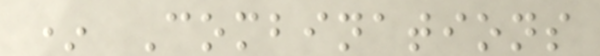* Combinations
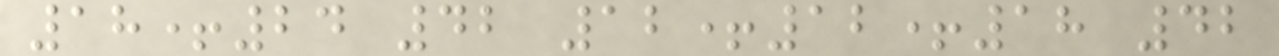18+24 42 12+12+18 42
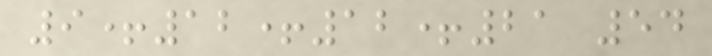9+12+12+21 54
